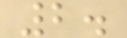2.
